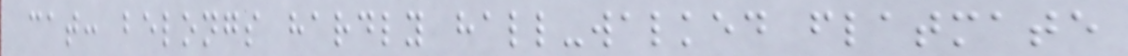cat: belongs hardly hall-walked flatmate
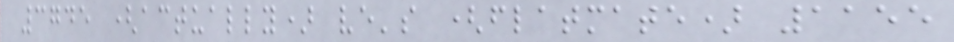3745 (actually) ve's (flatmate) 1155
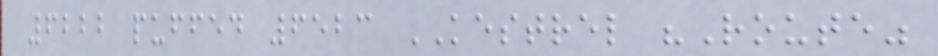6222 puffed 6523 KESTREL "Route"
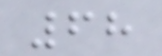68
